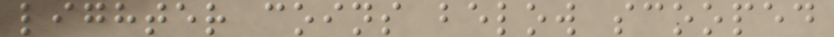lighter coins below scooped
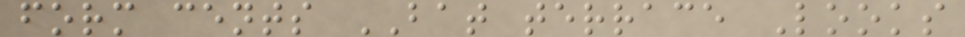form cents BAT terrace Looks
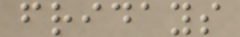fridays
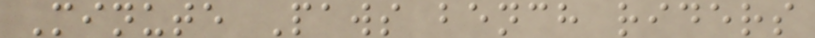Minute Paws bench riders
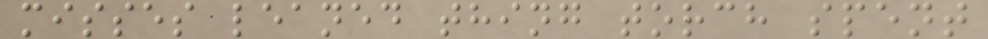misses leaned thing torch spent
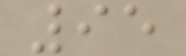95
